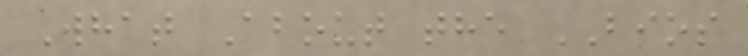What About the BIOS
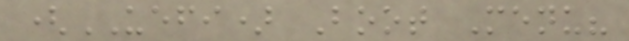(UEFI) Boot Menu?
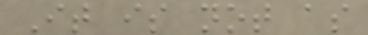It is not as
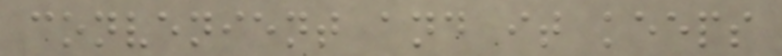convenient and it keeps
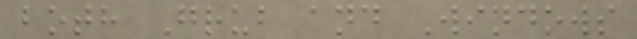both Grub and Windows
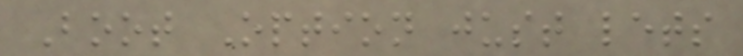Boot Option just lets
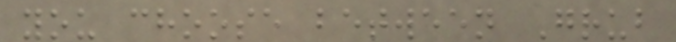you choose between Grub
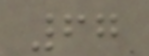67
